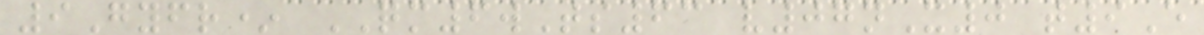9Gyfr* QM6wTs63 v07nX0 t9E
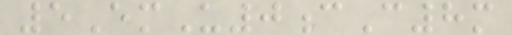5EmU0cC8m
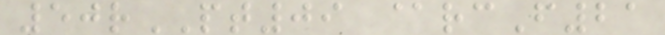50rPT09 @rcF21
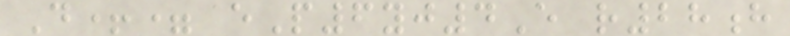D+= eP6yj4E r28h
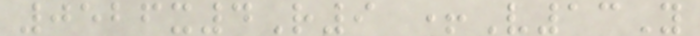0526x4R9 +V13Y
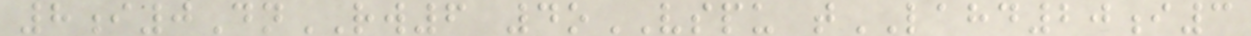8i0DnRW6 4oVSPU tLAHD20i3
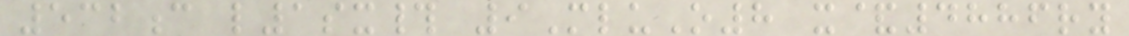532c l1sx# 9MluO8 x&4886ry
